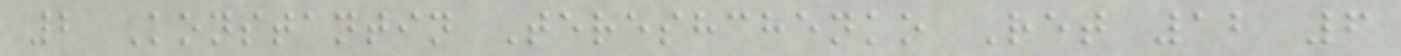2 Konstantin Tereshchenko Ret 12 6
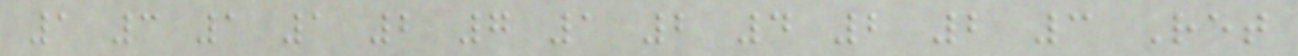1 3 1 1 2 7 1 2 4 2 2 3 Ret
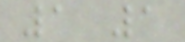1 1
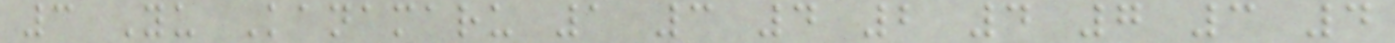3 Yu Kanamaru 1 3 4 2 4 7 3 4
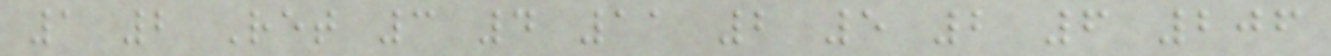1 2 Ret 3 4 11 2 5 2 6 206
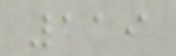119
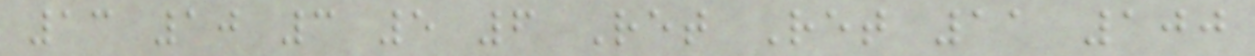13 10 3 5 6 Ret Ret 11 100
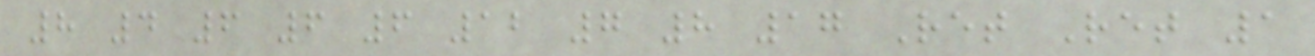8 4 6 6 6 12 7 8 17 Ret Ret 1
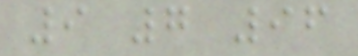9 7 96
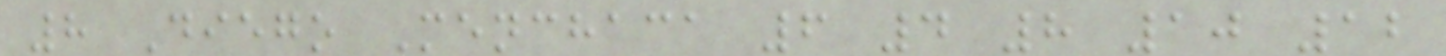8 Diego Menchaca 6 4 8 10 12
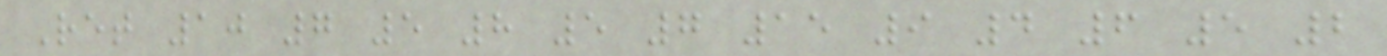Ret 10 7 5 8 5 7 15 9 4 6 5 2
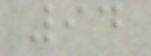94
